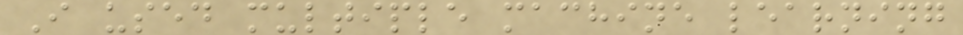I used multiple machine learning
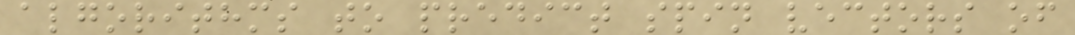algorithms to predict spin vectors of
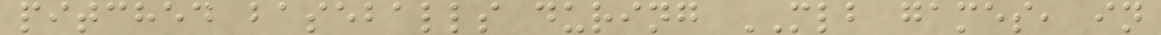pitched baseballs during MLB games, in
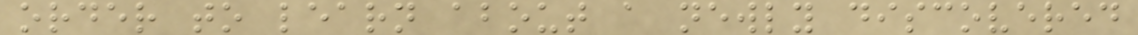order to learn about a newly discovered
